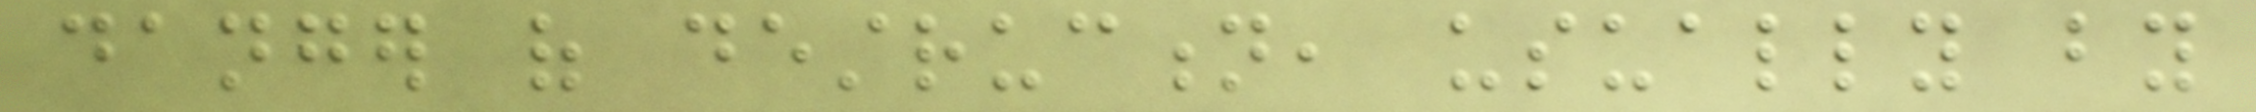danger of destruction, usually by
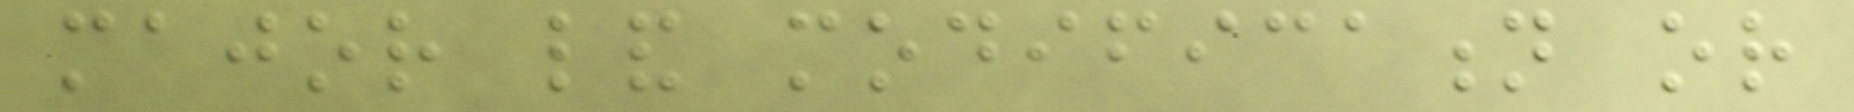major land modification or
